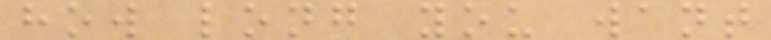how long you want
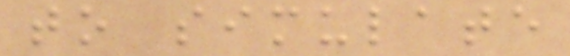to simulate
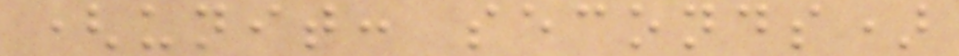(unit: seconds)
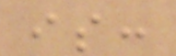is:
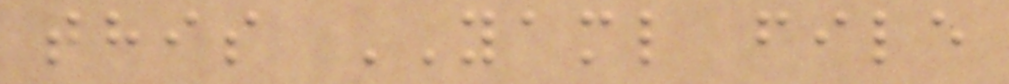this YAML file
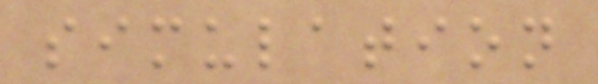simulation
